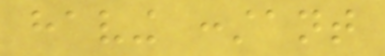having constant
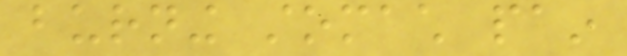burning stomach pain
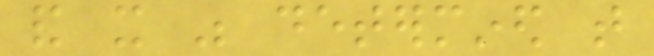and it was determined that
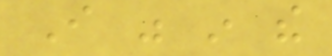I was in the
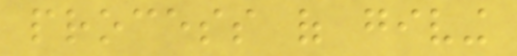process of giving
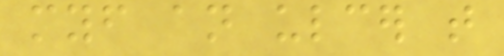myself an ulcer that
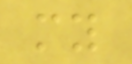my
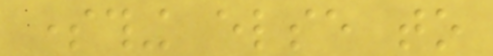something else to
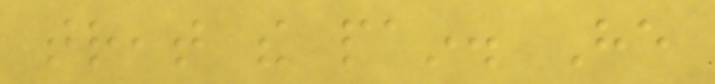treat the pain. He
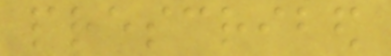prescribed
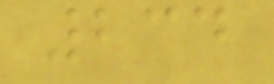234
